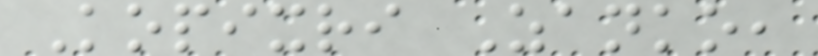Kopixri Zanko,
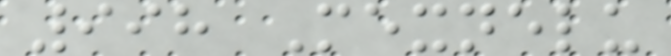998 Mexnelu
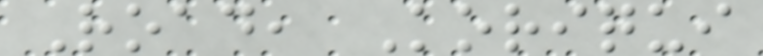Road, Koriqui
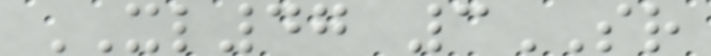XL47 3SR
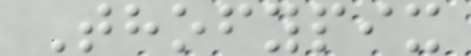Thofypix
